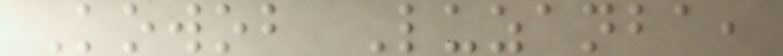Kowob Luzanba,
